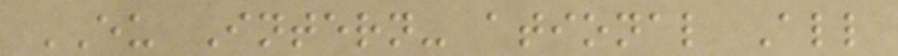EU Intern- ational All
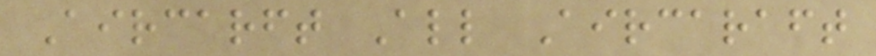Aircarft All Aircaraft
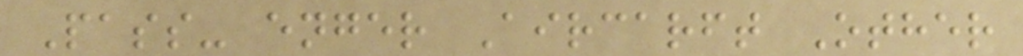Pass- enger Aircarft Other
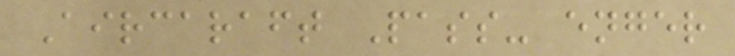Aircaraft Pass- enger
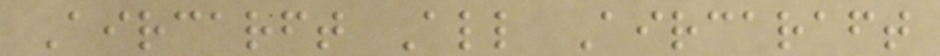Aircarft All Aircaraft
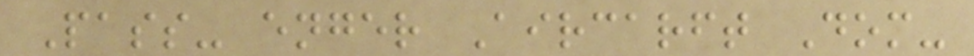Pass- enger Aircarft Dom-
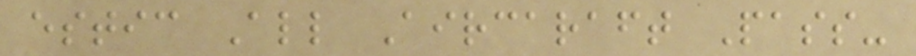estic All Aircaraft Pass-
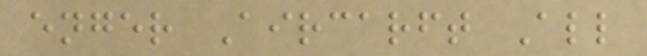enger Aircarft All
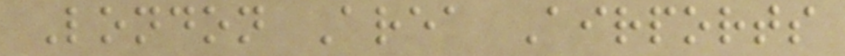London Area Airports
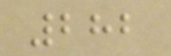282
